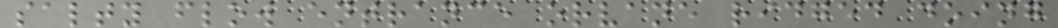salty flow entrance orvane ridged doing
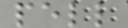pell
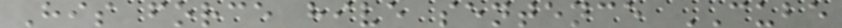His force hive sentence CUBE
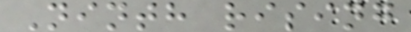Ninth rising
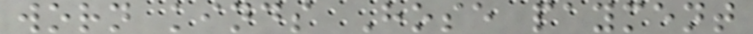worn kinds Hose payment
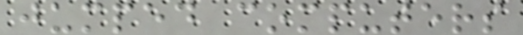jumped computers
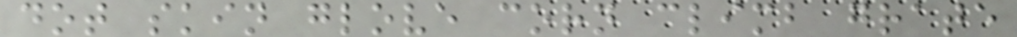dot skin glove corn climb grate
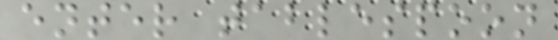enter tablespoon
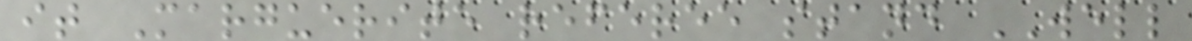it Marguerite referee stand WELL
